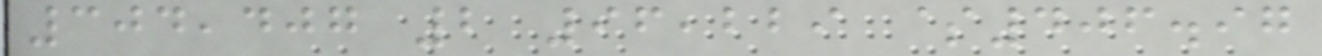304,407 2 96,229 $406.97
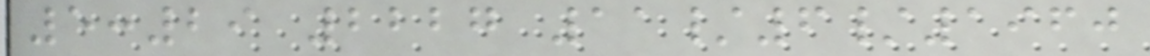5:29 2227 11/6/1960
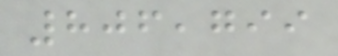806,799
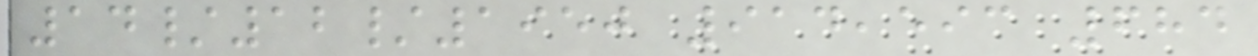14/12/1950 914,593 684
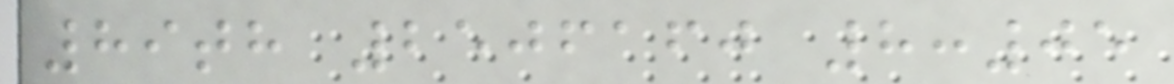89th 2506160 8:05
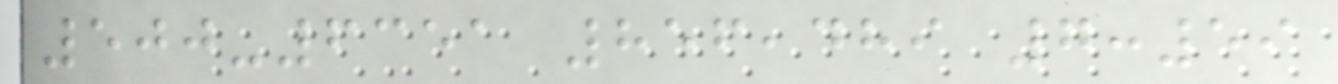500-6351 856,489 7:59
